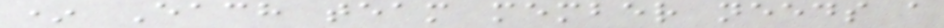* Each team member needs a
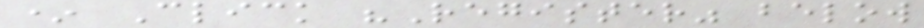* Click "Register" below
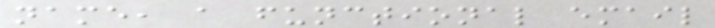name, a functional email
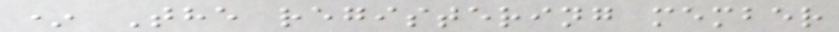* The registering member
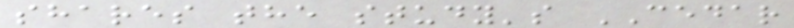shares the study's CEDAR
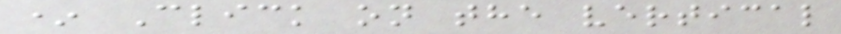* Click on the vertical
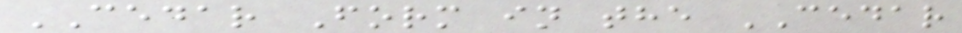CEDAR Form in the CEDAR
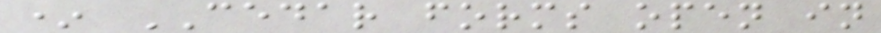* CEDAR forms open in
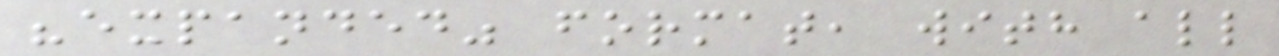"expanded" format, with all
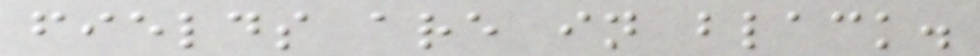fields are in black.
